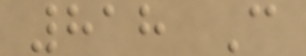818 C
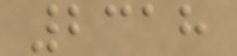2318
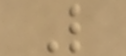L
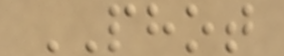PHOT
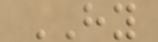HY
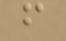f
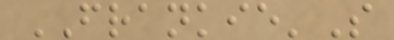FRANKIE'S
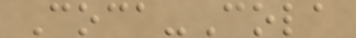Coca-Cola
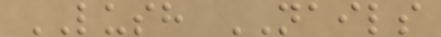LUSH NAILS
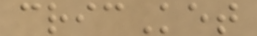cricKet
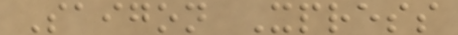Saigon Xpress
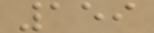159
